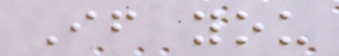If you
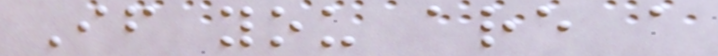If you are a
